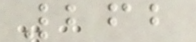262
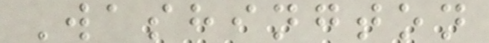Washington
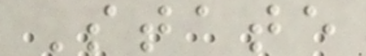State
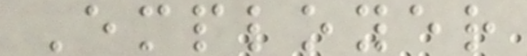Employer
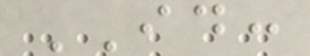ID:
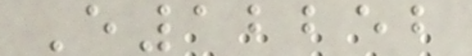E12252
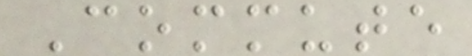Commute
